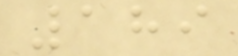189
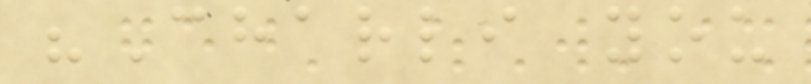"Charli you
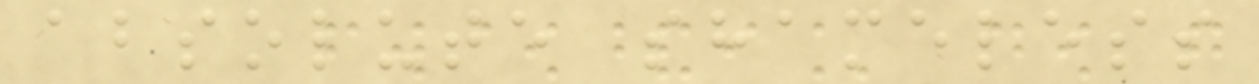absolute shameless
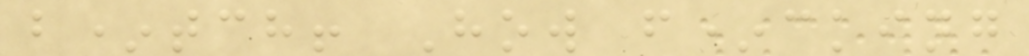b*tch! How f*cking
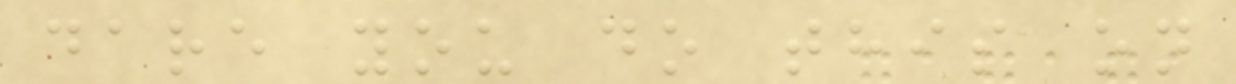dare you do this on
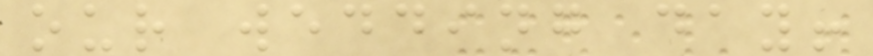our wedding day!
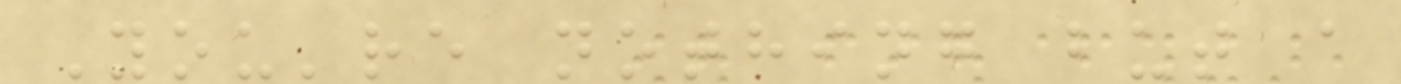You're nothing but a
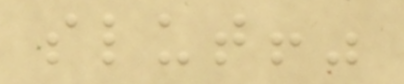slut!"
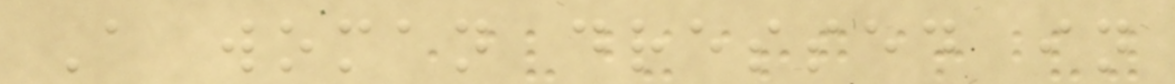A woman dressed in
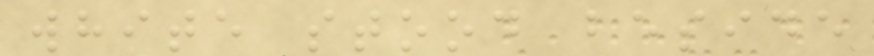white stood beside
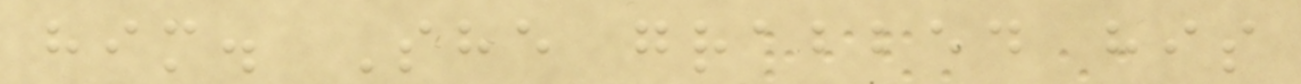him. She grabbed his
